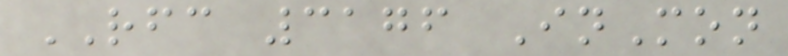RFC 3176 InMon
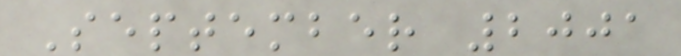September 2001
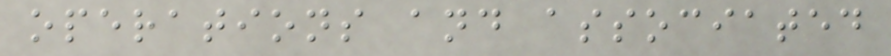operations and associated
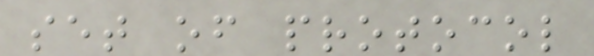set of protocol
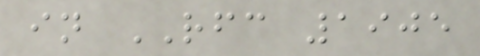in RFC 1905
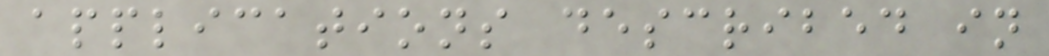applications described in
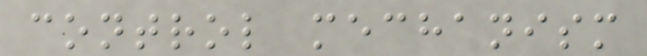control mechanism
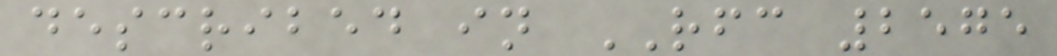described in RFC 2575
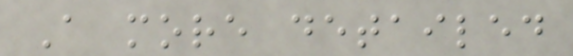A more detailed
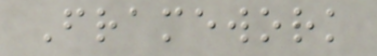Framework
